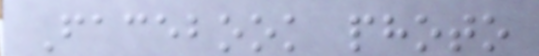Facebook photo
